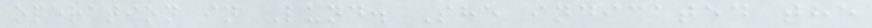operation in Lund. She indicated the
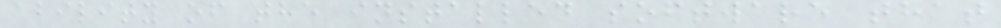ability of the installed software that
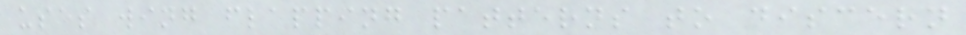uses wing flapping patterns to discern
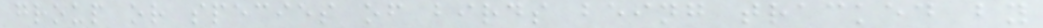group or species of birds being tracked by
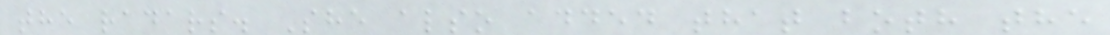the radars. She also added that both the
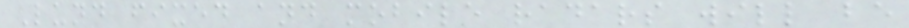Lund fixed and mobile radars will be
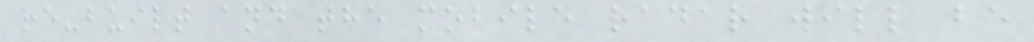re-built and the mobile radar will be
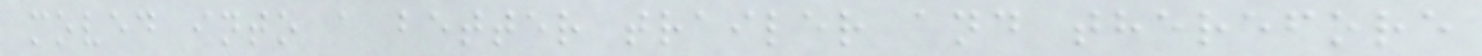moved into a better trailer and therefore
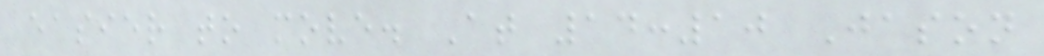easier to move. At 14:10 Jason
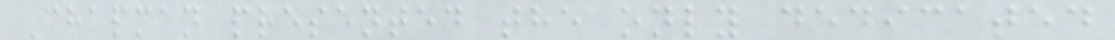Chapman presented the only dedicated
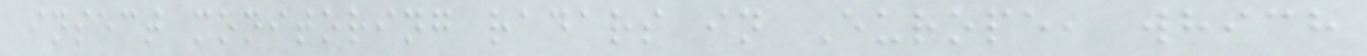insect monitoring radars in Europe, which
